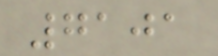7101
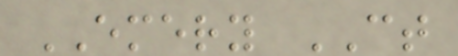EMERY CT
